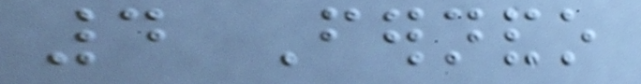4 Fernando
